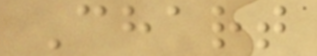Chart
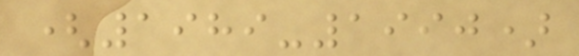(1989-1990)
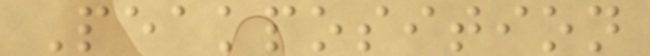Peakposition
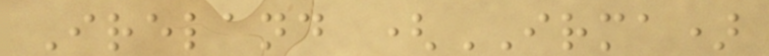Ireland (IRMA)
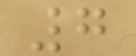7
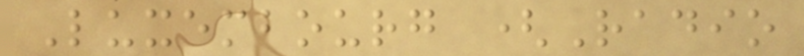Luxembourg (Radio
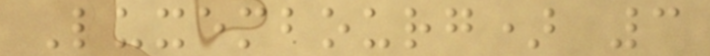Luxembourg) 3
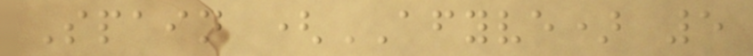Spain (AFYVE) 5
